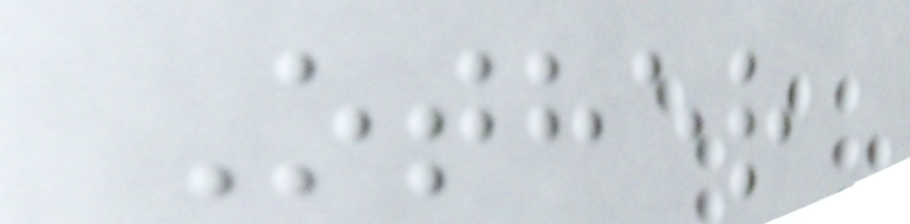Other
